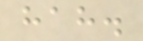hah.
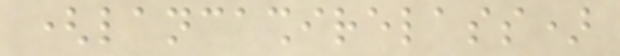(lancashirelass)
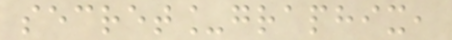secret_graphix,
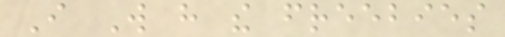I Will have the freebies
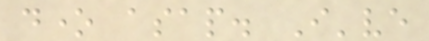done asap. I've
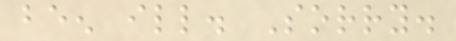been ill. Sorry.
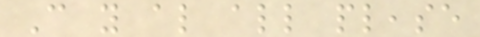Can you also all please
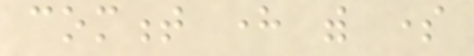comment here with some
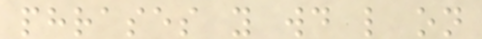phrases you would like on
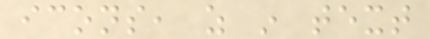icons, as in text
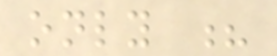only ?
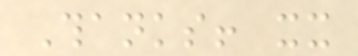Thanks! xx
